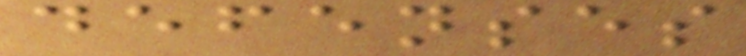defenses
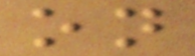on
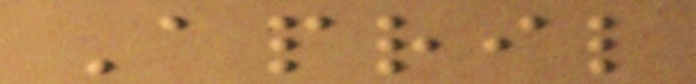April
